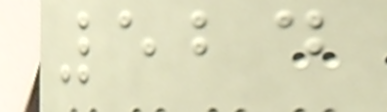524
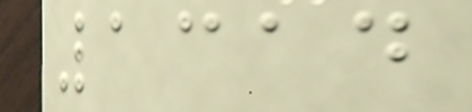1314
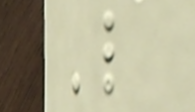L
